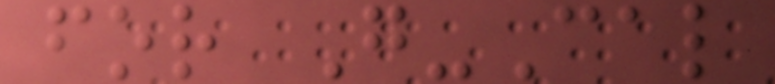for G-Cal
